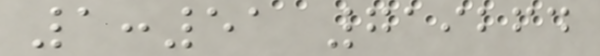1:51 719264
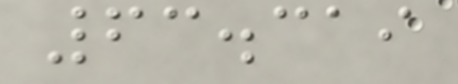63.319
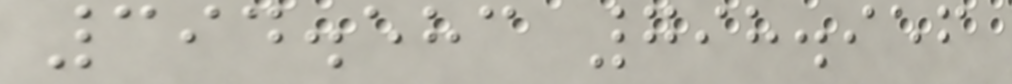394.583 798.956
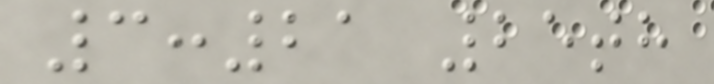3:21 25th
